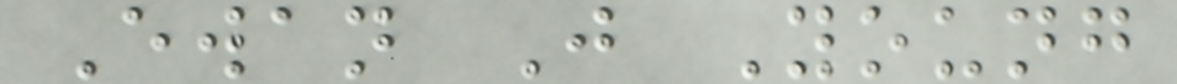Ewan J Young
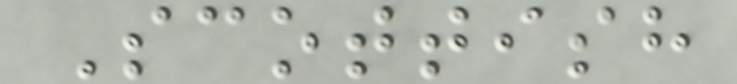Scottish
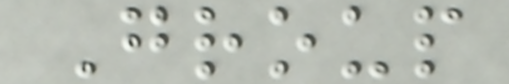Group
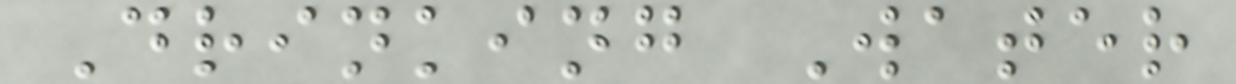Drinking Water
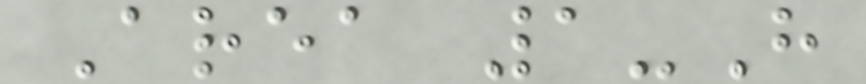Area 1-H
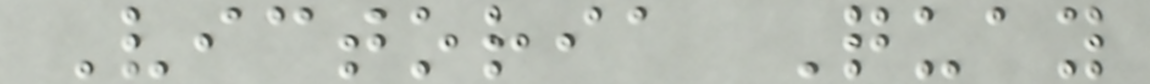Victoria Quay
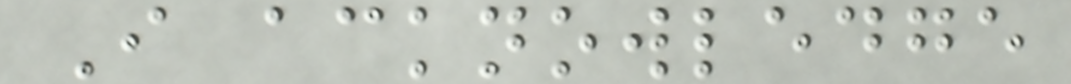I acknowledge
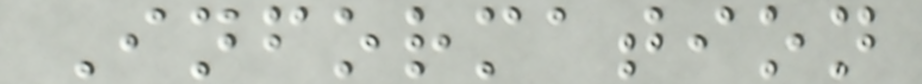Information
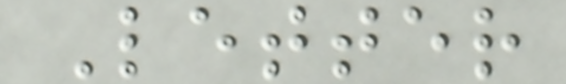Letter
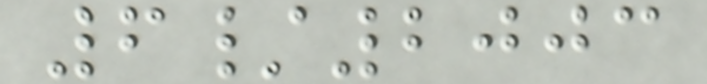6/2003
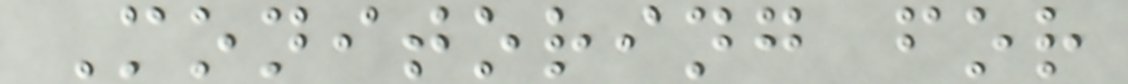Monitoring for
